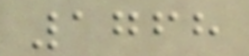1768
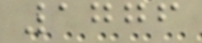1776
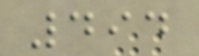494
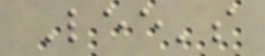Lee's
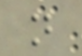n
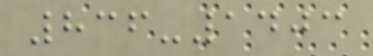836-1403
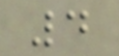4
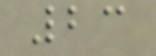23
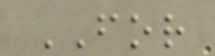FOR
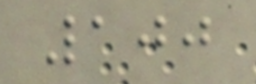100
